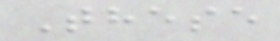These
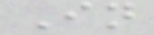In
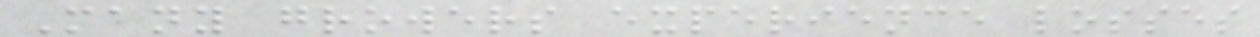Many growers experience losses
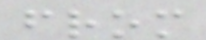from
